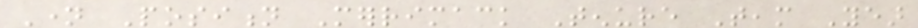Name Position Merrimack Tenure Team Year
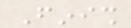Finish
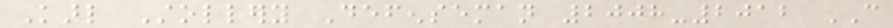Karl Stollery Defenseman 2008-2012 CAN
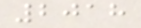2018
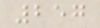257
